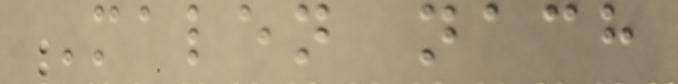Malen nach
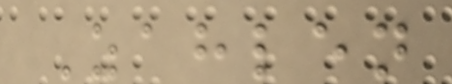Zahlen
